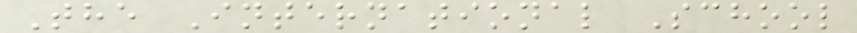The International School
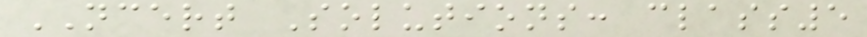NCERT Solutions: class5
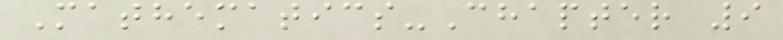Mathematics-Chapter 9
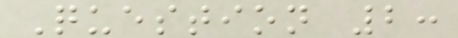Question 2:
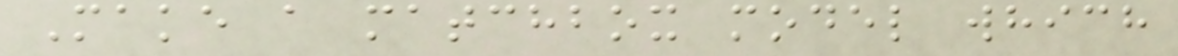Make a matchbox model which
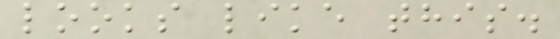looks like this.
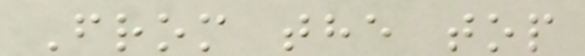From the top
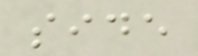side
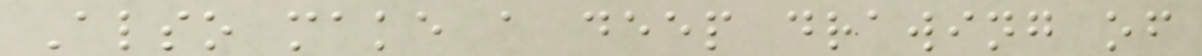Also make a deep drawing of
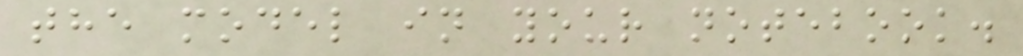the model in your notebook.
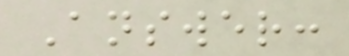Answer:
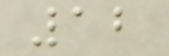12
